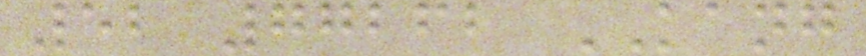52 77262 KANG
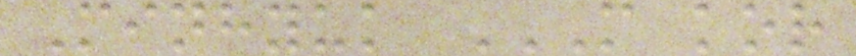Minhyuk M KOR
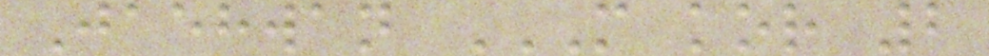Jaehwan M KOR 2
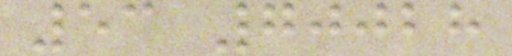53 70028
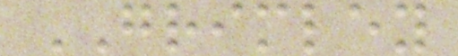GRIMLEY
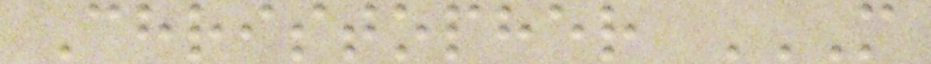Christopher M
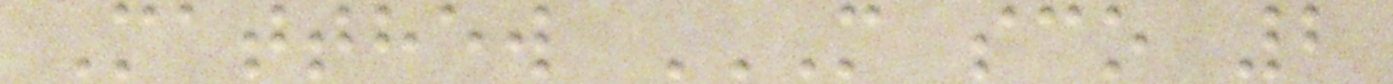Matthew M SCO 2
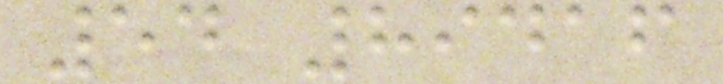54 89416
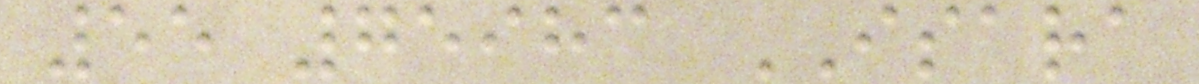55 75983 ISARA
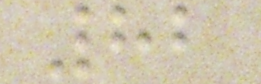82
